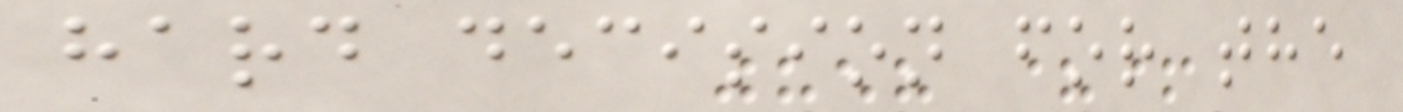hard decision for the
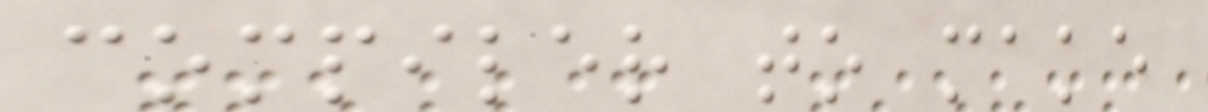compiler to make
